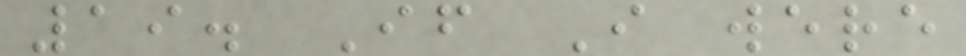19. If I were
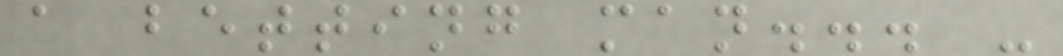a betting man... -
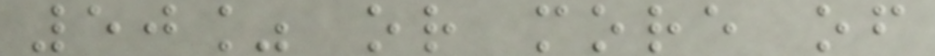50% or more of
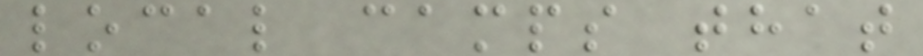local camps that
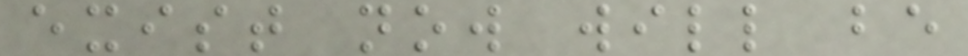exist now will be
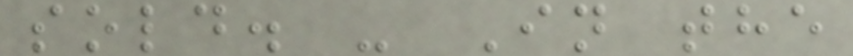sold. - In the
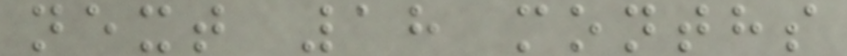next 18 months
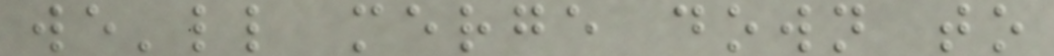we'll merge down to
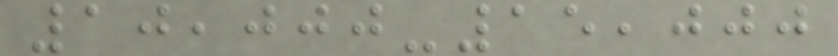10,000-15,000
